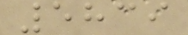5839
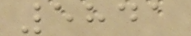5841
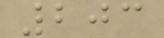203
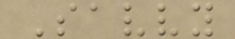Savvy
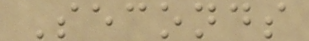Seconds
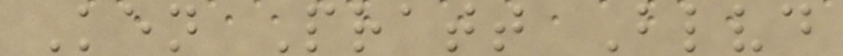Ken Pratt Blvd
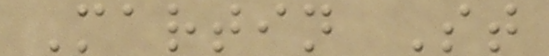Martin St
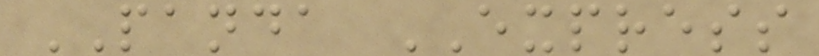PANDA EXPRESS
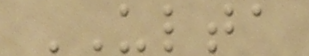ULTA
